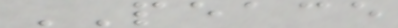PEACE
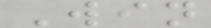Win
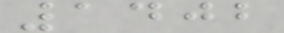1402
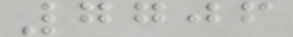7706
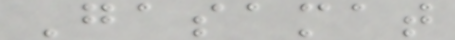Gasamat
